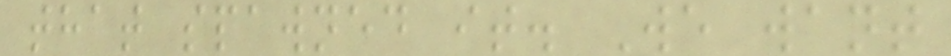that spawned it. We want
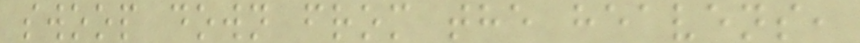swoop down from the heavens,
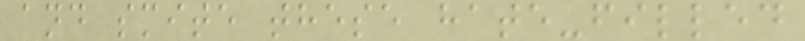and smite these hate-filled
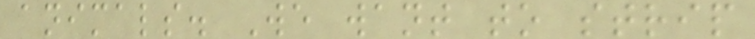animals. We want to strip
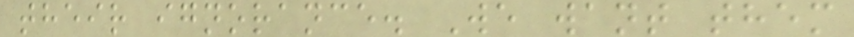their ignorance. We want them
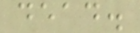dead.
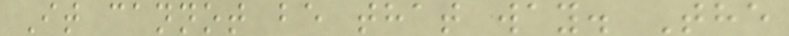It cannot be that way. The
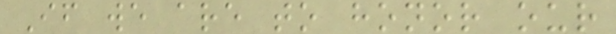If we are to honor our
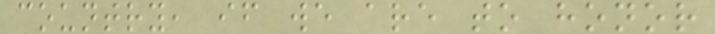country, if we are to honor
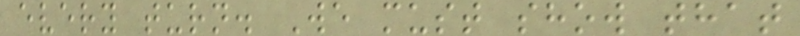every turn. We must show that
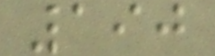190
